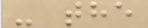- the
